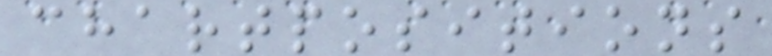chartpositions
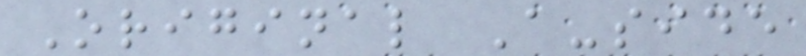Original A-side
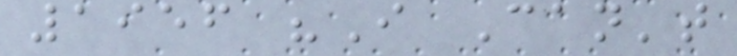1956 "I Can't
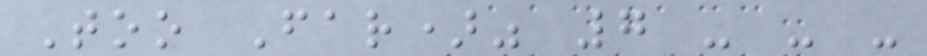Too Far)" 7 - - -
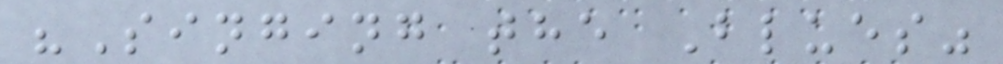"Singing the Blues"
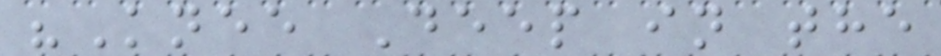"Knee Deep in the
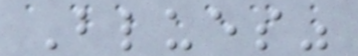Blues"
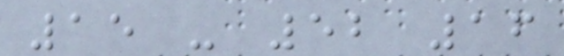15 - 52 16
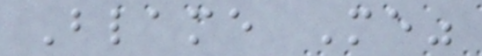Blame Me"
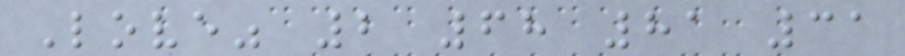Love" 2 68 81 31
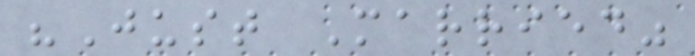"Just Married"
